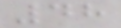48
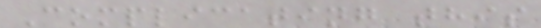Complicating this
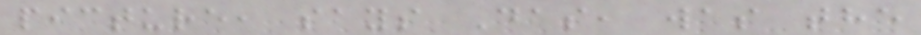picture, says Das, was the
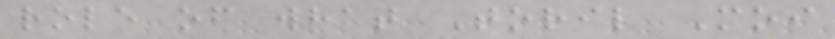role of what Toril Moi
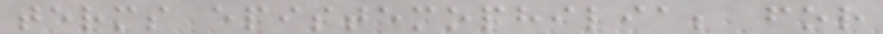terms epistemophilia; for
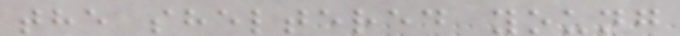the sheltered young
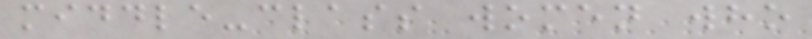middle-class women who
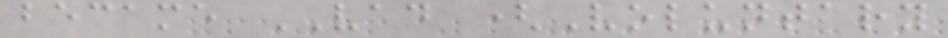became VAD (Voluntary
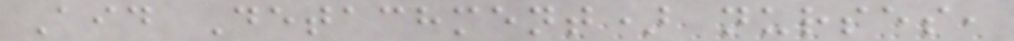Aid Detachment) nurses,
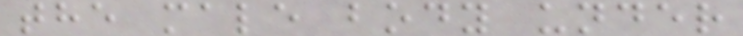the male body under
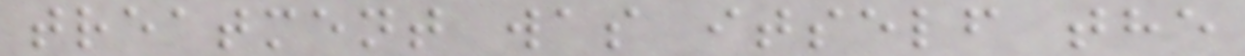treatment was itself the
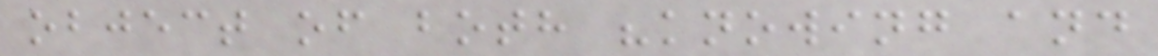object of both "knowing and
